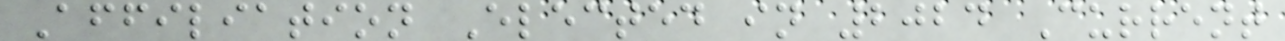Affiliation Elected in 2024 Current
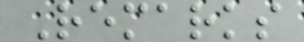Remarks
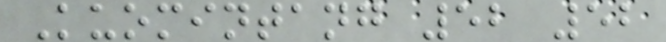Kuomintang 52 52
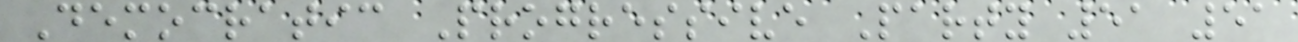Democratic Progressive Party 51 51
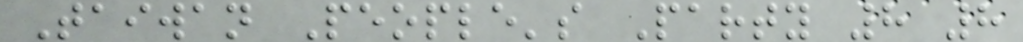Taiwan People's Party 8 8
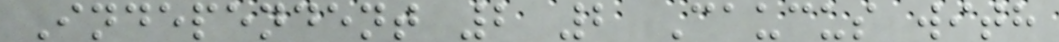Independent 2 2 Caucus with
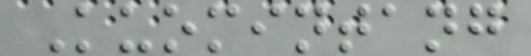Kuomintang
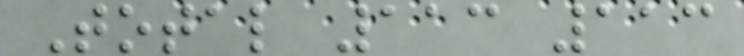Total 113 113
